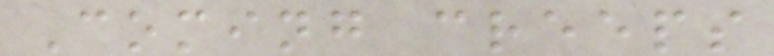Coming creeps
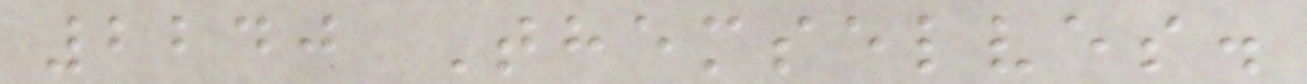2240 Themselves.
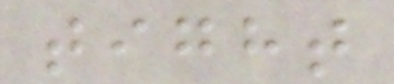tight
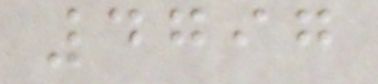4797
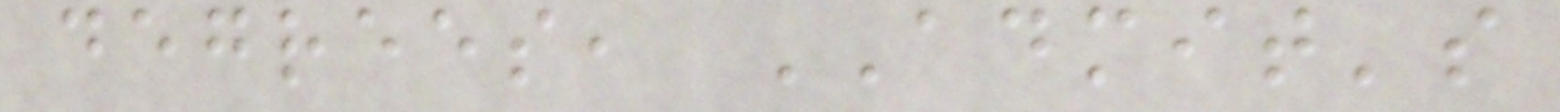degrees, ADMIT's
